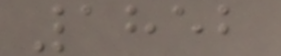1852
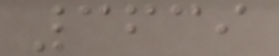3639
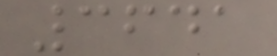3641
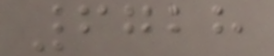6728
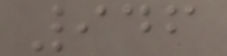946
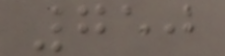750
